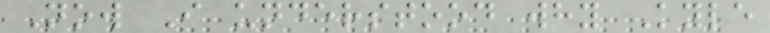Now I understood why Kyle
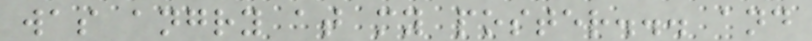was angry at my poster... and
